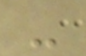-
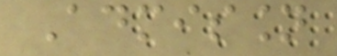Admission
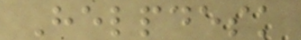Helpdesk
